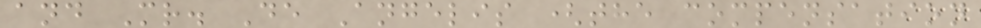and Mr. De Angelis (the compensation
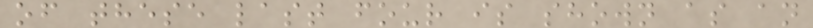of these last four is shown as an
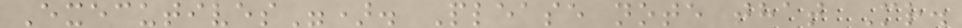Executives"). Please note that Mr.
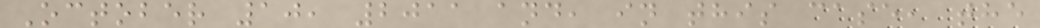October 10, 2011 and, in this case, the
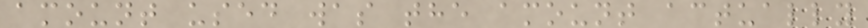amount used was the amount actually
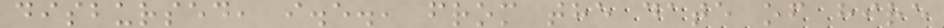disbursed, i.e., from the date of hire
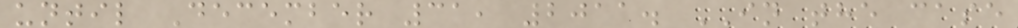until December 31, 2011. IN the case
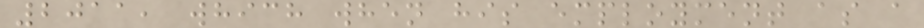2011, which when his employment as a
